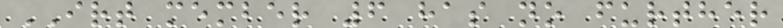IRT member 6 has no further
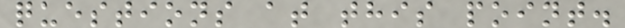questions at this point.
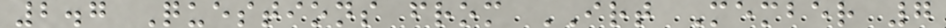2.7 Questions from IRT Member 7
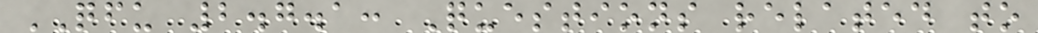QFU 2.7.1: Questions related to
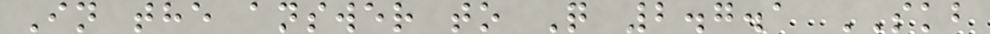In the answer to Q 2.7.1 SKB
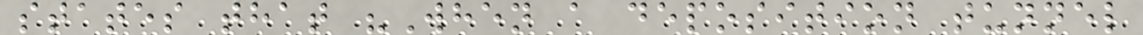states that "When a deposition tunnel
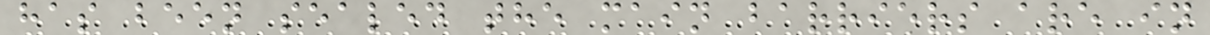has been sealed the main barriers are in
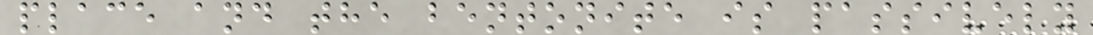place and the bentonite is passively
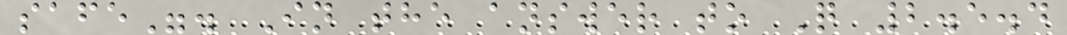safe". In the answer to Q 2.5.4
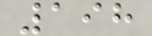198
